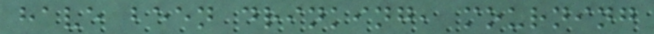have been drinking, mourning
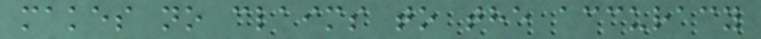makes no claims to the accuracy
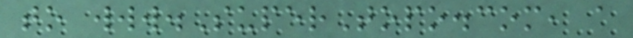to www.SuperTopo.com, a
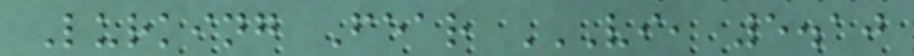Lurking Fear VI, 5.10
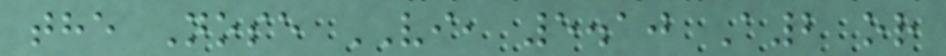the Nose VI, 5.10 A2 or
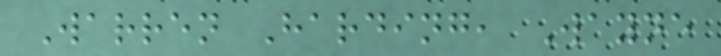Warren Harding, Wayne
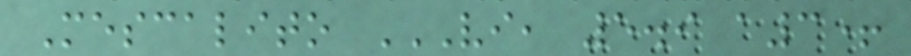Mescalito VI, 5.9 A3+
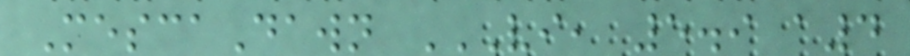MescaDawn VI, 5.9 A4
